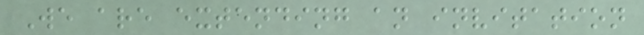We are extending an invitation
